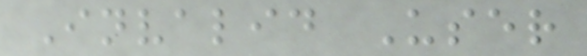Invalid User
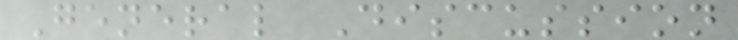General Discussion
